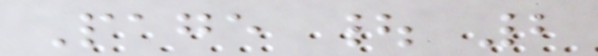Page | 2
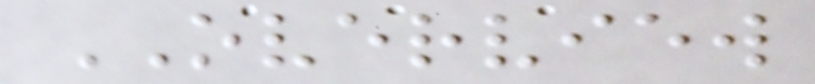OVERVIEW
